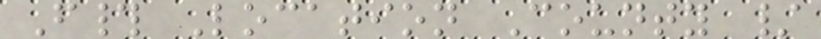F# Location County /
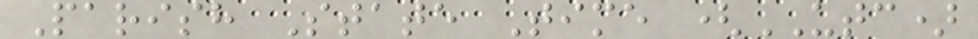Parish State Time (UTC)
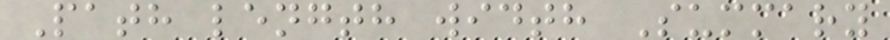Path length width Summary
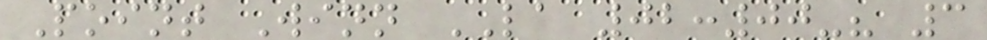Point Winn LA 02:00-? 3
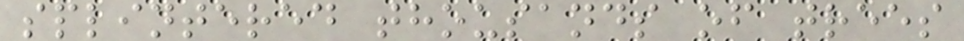splintered thousands of trees
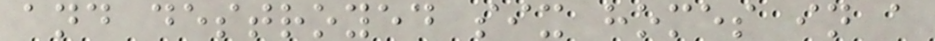and destroyed six homes in a
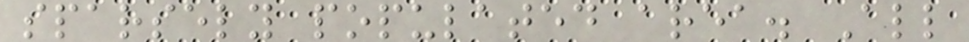sparsely populated area. All
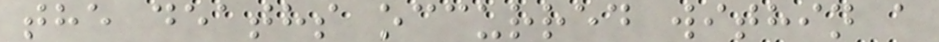the deaths occurred within a
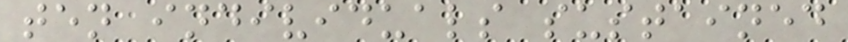ten individuals sustained
